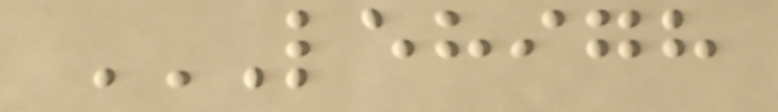LEHIGH
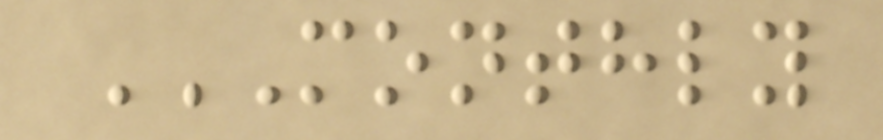MONTHLY
